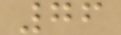76
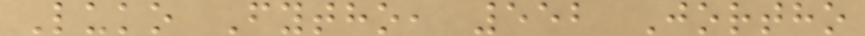Luko Fytho, 552 Jortho
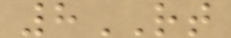8RT
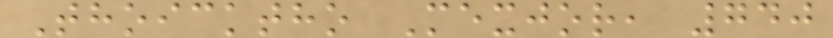Thoicktho Mexjor, 740
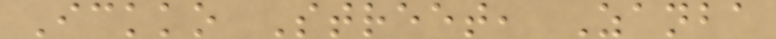Ickko Street, Zanba
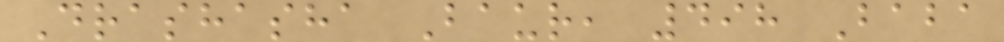Drashasha Baur, 498 Baba
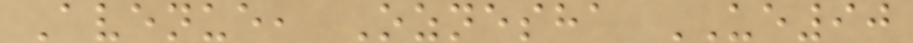Avenue, Oznesha UE90
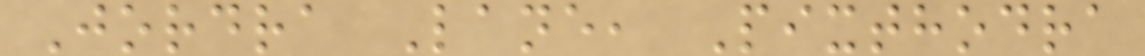Jordra Lane, Pixthodra
